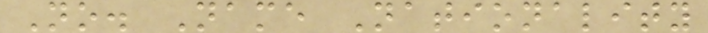No. Name Nationality
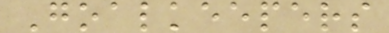Goalkeepers
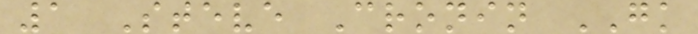1 Steve Cronin GK
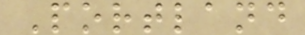Portland
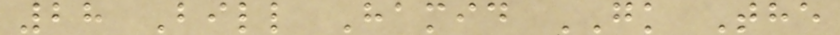28 Bill Hamid GK The
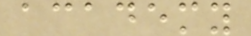academy
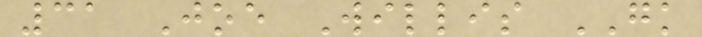31 Joe Willis GK
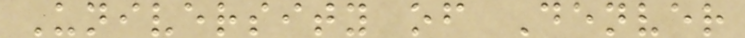University of Denver
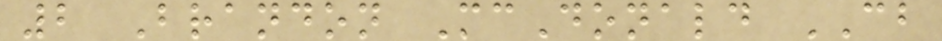2 Brandon McDonald CB
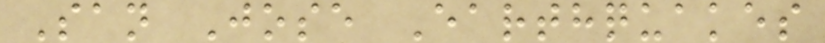San Jose Earthquakes
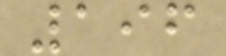196
